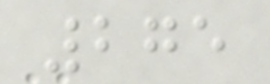275
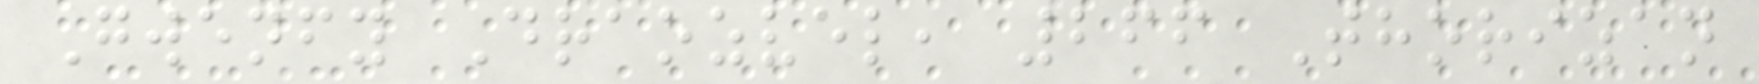Gwenfy Draozvel, 266 Thorizan
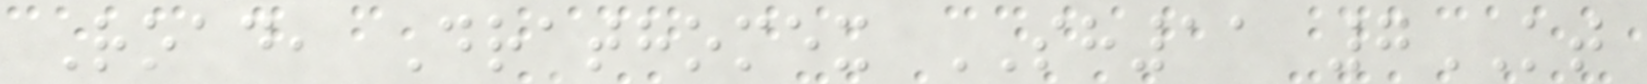Road, Drathomex SH11 7KT
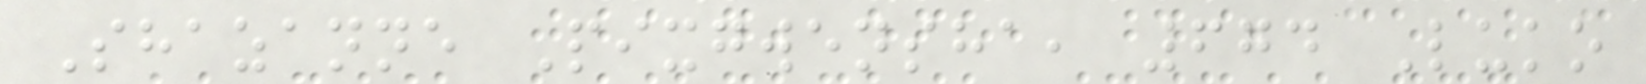Shazanne Pixgwensha, 674 Luko
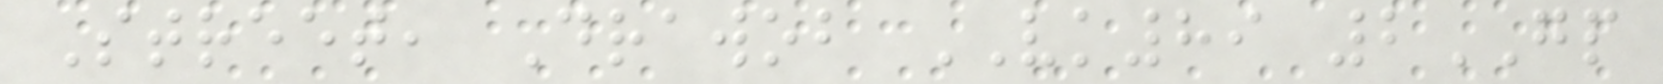Street, Drawob VK89 2GP
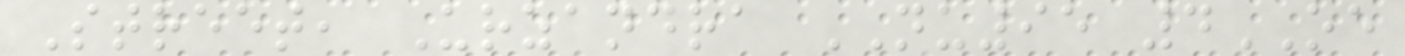Street, Urzandra NU95 4OE
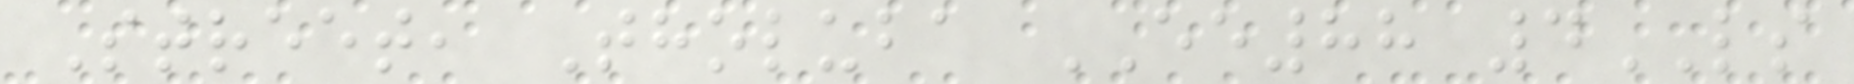Street, Tholuba EE88 4LS
